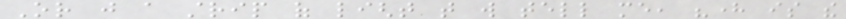Or just a strip of light that will tell me, "here is the
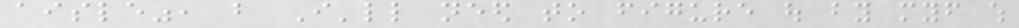aisle", but I'll need to figure out by myself which
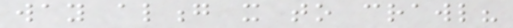way along it to crawl?
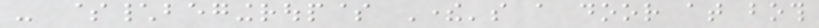- $\begingroup$ There's a door at both
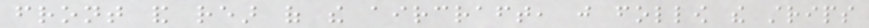front and rear of the aircraft, just follow the strips
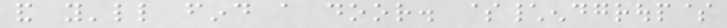and you'll find a door. $\endgroup$
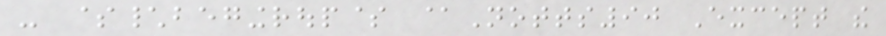- $\begingroup$ @Notts90 Except the
